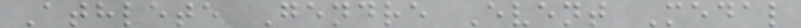Athlete Gendre Event Medal
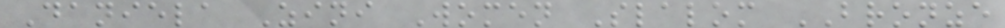Daniela Zini Women Slalom BRONZE
